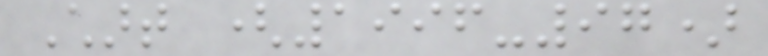Chart (1996-97)
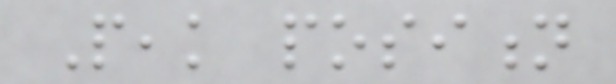Peak position
